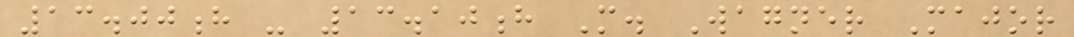13.00h - 13.10h M. Wagner Major
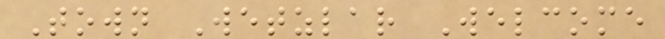Town Wetzlar Welcome
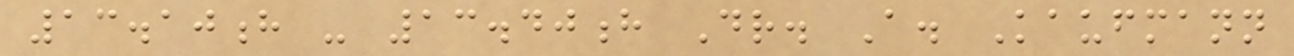13.10h - 13.40h Dr. A. Kaufmann
